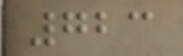723
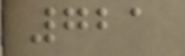721
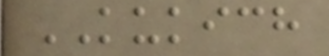KUKICH
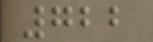722
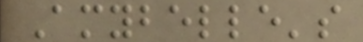Amybelle's
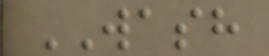WASH
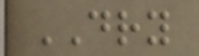DRY
